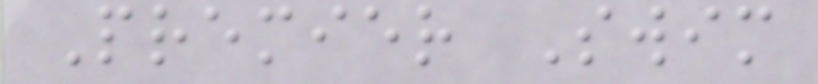Premier Swim
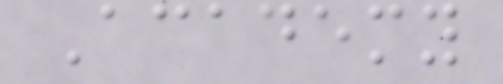Academy
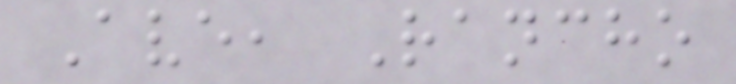Ave, Rancho
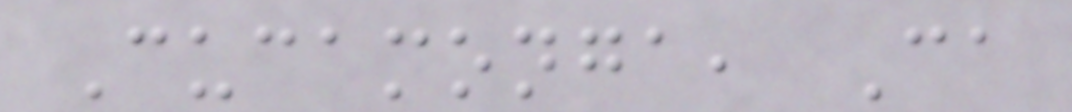Cucamonga, Ca
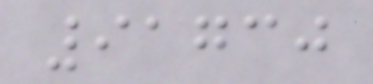91730
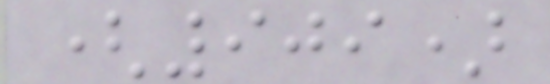(909)
